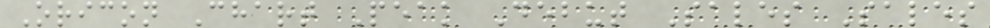Oricon Chart Peak Debut Sales Sales
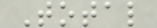Total
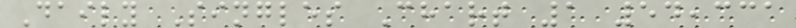Daily Singles Chart 1 54,331
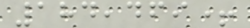184,469+
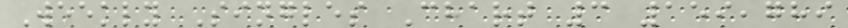Weekly Singles Chart 3 159,789
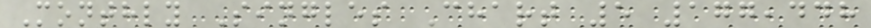Monthly Singles Chart 5 177,448
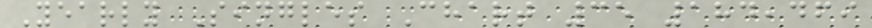Yearly Singles Chart 35 184,469
